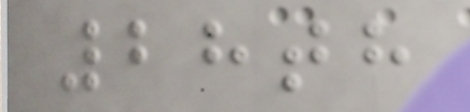28th
